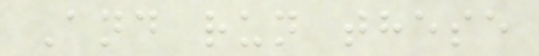And run these
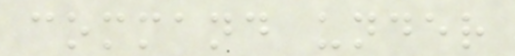command under
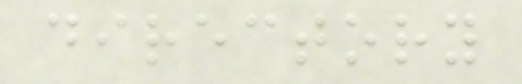directory
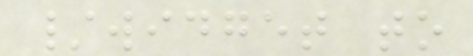/widget to
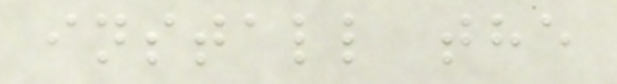install the
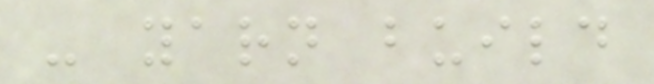- yarn build
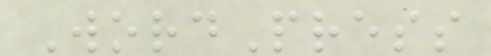WordPress
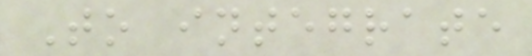To integrate
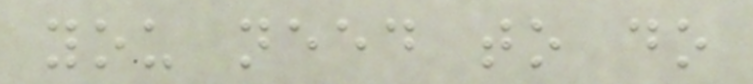you need to do
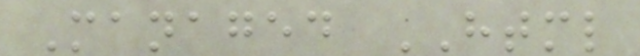Managed HTML
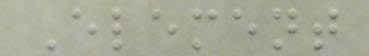Element
